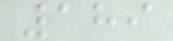189
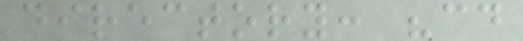directory: "cd
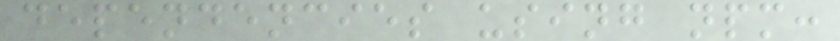dependencies using npm:
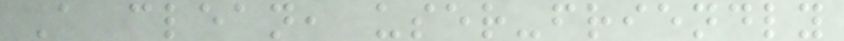A clean, user-friendly
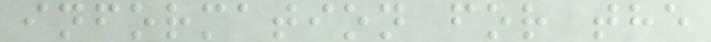information for the
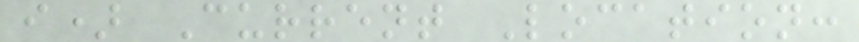i) Current Location:
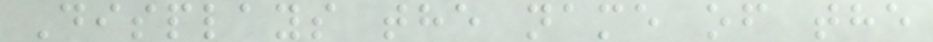Displays the name of the
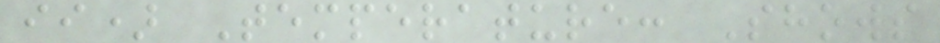ii) Temperature: Shows
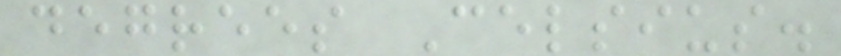degrees Celsius.
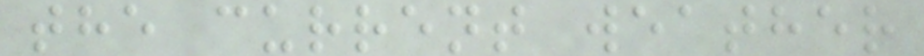the current weather
